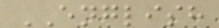ENGLISH
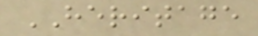HERITAGE
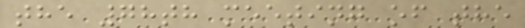the 78th meeting of the
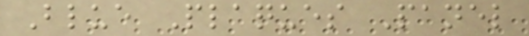Blue Plaques Panel
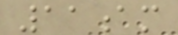11am
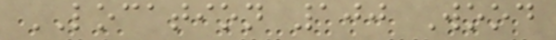LOCATION 100 Wood
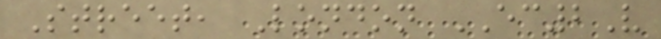Street, London EC2V
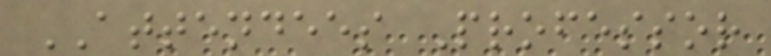ATTENDEES Professor
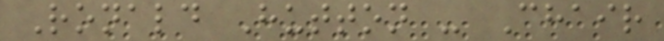Ronald Hutton - Chair
